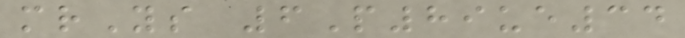mrYs 6P89ue34
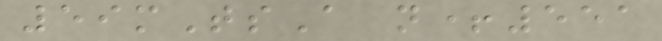59mTsA n+551
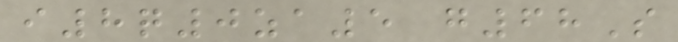i8q0za5 g68S
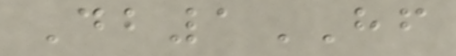Db1HF
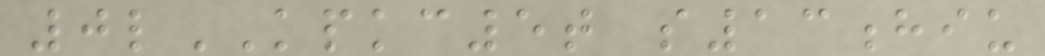0lKPKC5t s13hiu
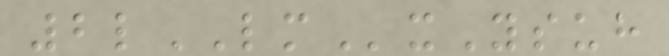2lLMxYsuh
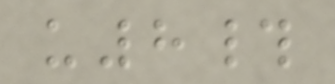u8#
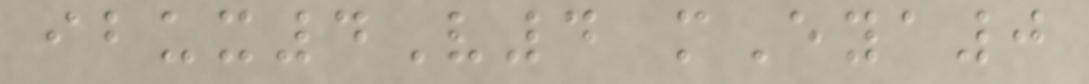ibux4V4 mEya0
